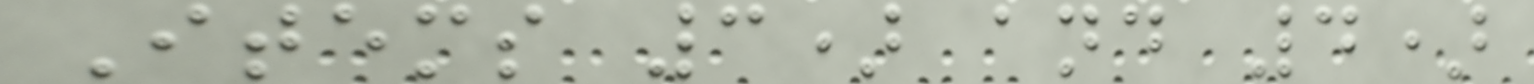Items 3) and 4)
